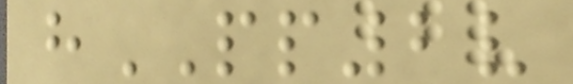hPP2v
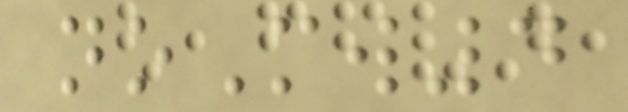noMw4
